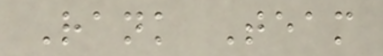Rank Team
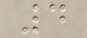4
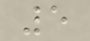5
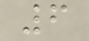6
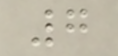7
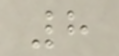8
